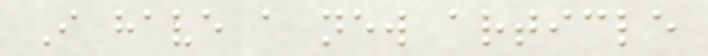I have a new article
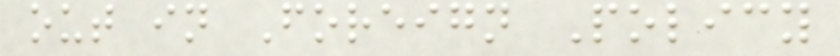out in Foreign Policy
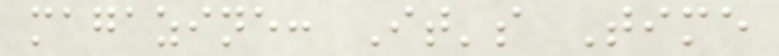magazine: It's Time
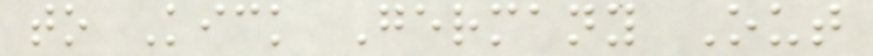to Kick Germany Out
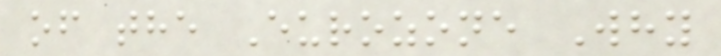of the Eurozone Why
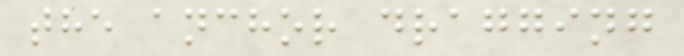the anchor dragging
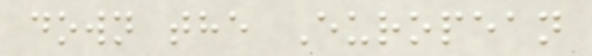down the European
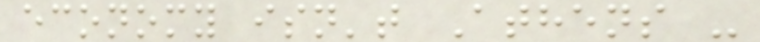economy isn't Athens -
